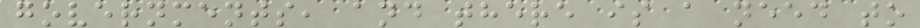governments, and there is a need to
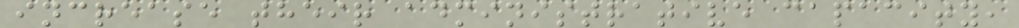increase their administrative capacity,
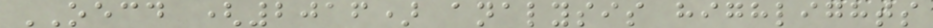OECD (2016) analysis highlights
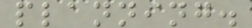planning.
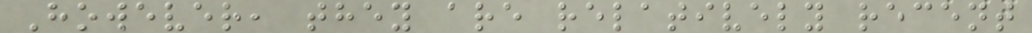However, they are relatively recent
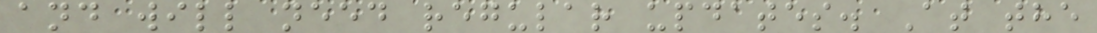and will need regular updates. At the
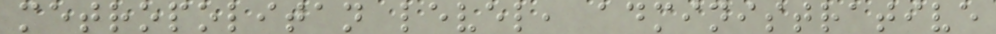metropolitan level, administrative
